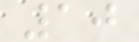10
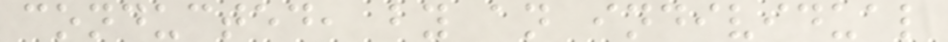conducted, by an individual
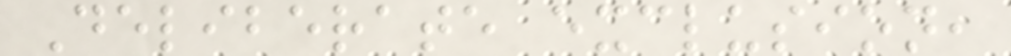Deliberate exclusion,
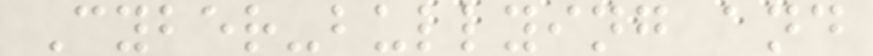Cyber-bullying and
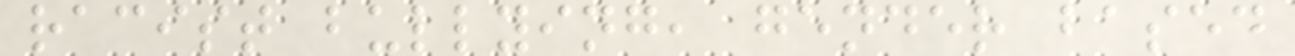racist bullying, gender based
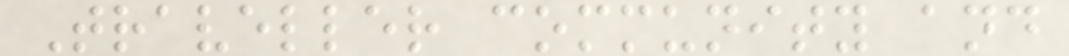Traveller community and
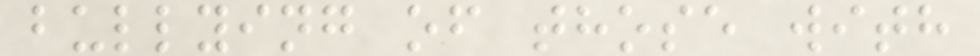bullying of those with
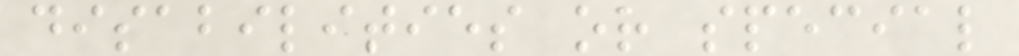disabilities or special
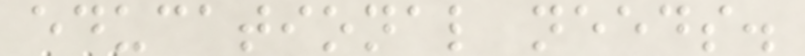educational needs.
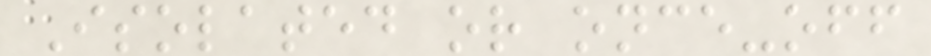Isolated or once-off
